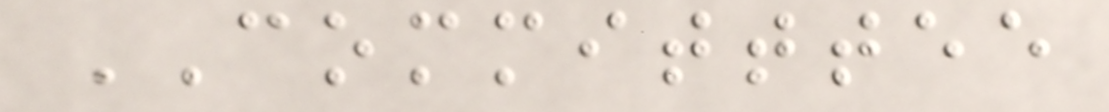COMMITTTEE
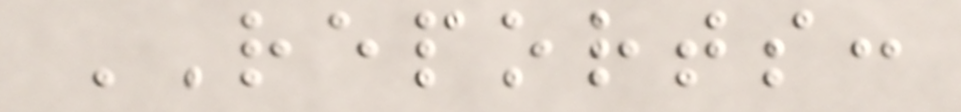REPORTS:
